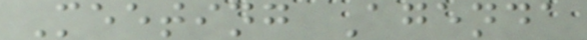Meeting Agenda
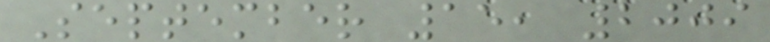September 15, 2009
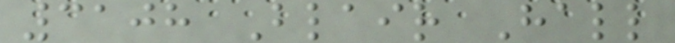3108 Blair Hall
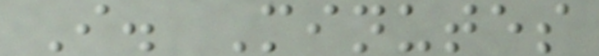I. Minutes
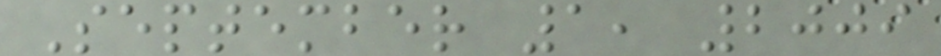September 1, 2009
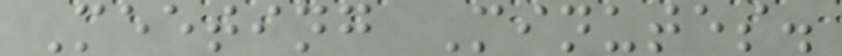Meeting Minutes.
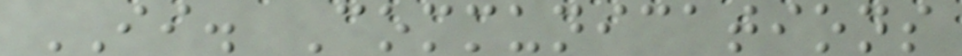II. Communications
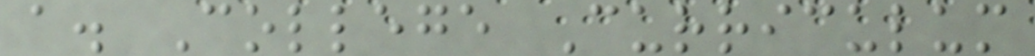a. College Curriculum
